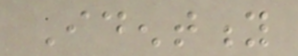Identity
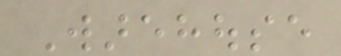Warehouse
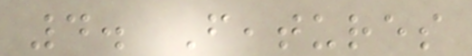4. Features
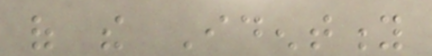of the Identity
